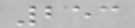253
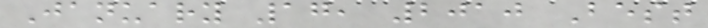January 17, 2010 Best
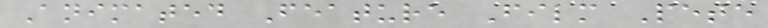Animated Feature Film Pete
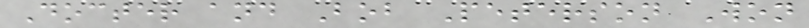Docter and Bob Peterson Won
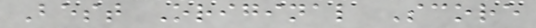Best Original Score
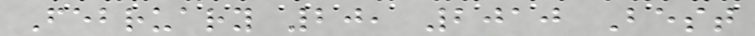February 20, 2010 Best
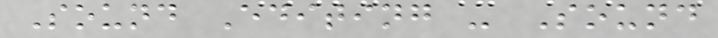Sound Editing - Sound
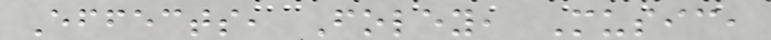Effects, Foley, Music,
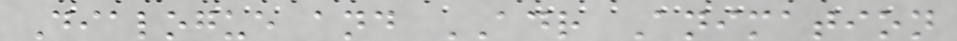Dialogue and ADR Animation
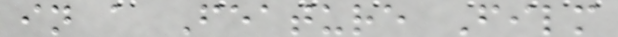in a Feature Film
